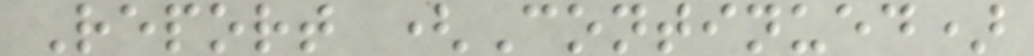Report (Continued)
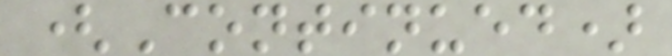(Continued)
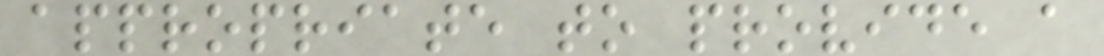appropriate to provide a
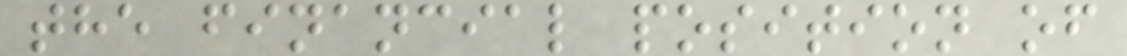the financial position of
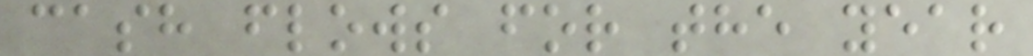cash flows for the year
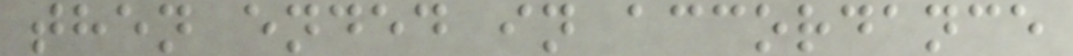then ended in accordance
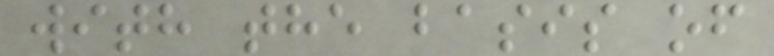with the basis of
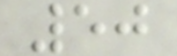50
